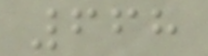668
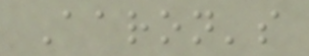Aaron's
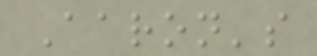Aaron's
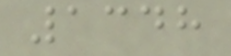1348
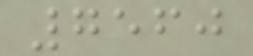7560
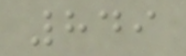849
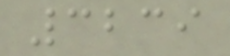3239
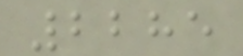2285
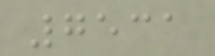7531
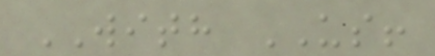WITH US!
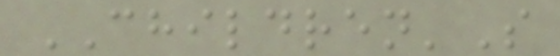CHILDREN'S
